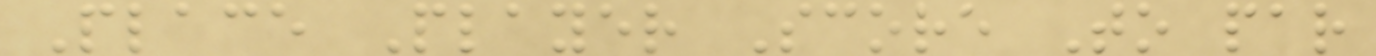Place Player Score To par
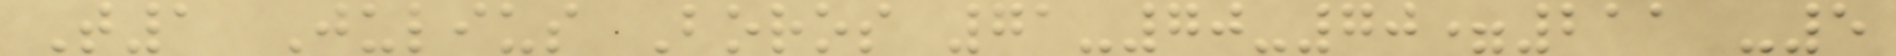T1 Julius Boros 71-70-70=211 -5
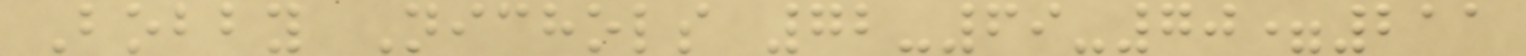Bobby Nichols 72-69-70=211
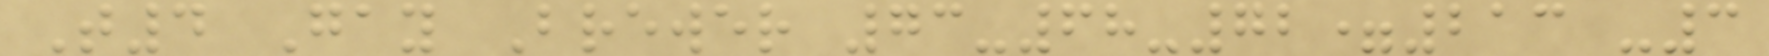T4 Gay Brewer 73-68-72=213 -3
